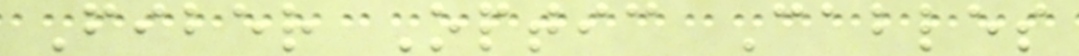Fiber Optic Cables
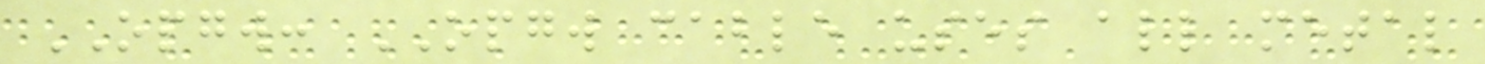OPGW: OPGW cable uses all metal
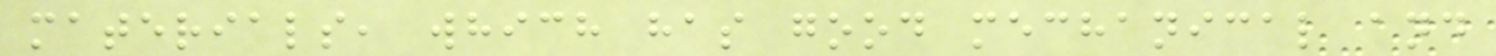materials, which has good mechanical and
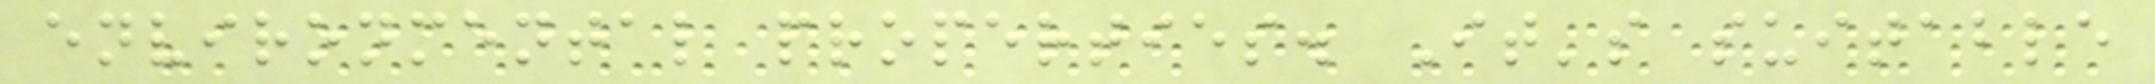environmental properties. It's suitable
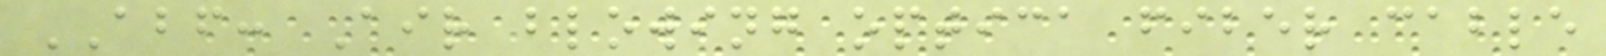ABF: Air blowing optica fiber cable
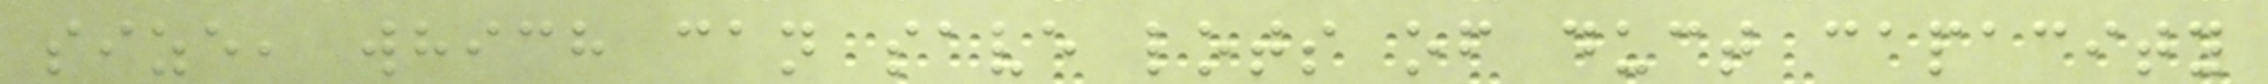size, which can save lots of duct capacity
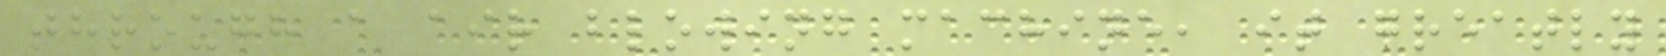through a air blowing machine, it greatly
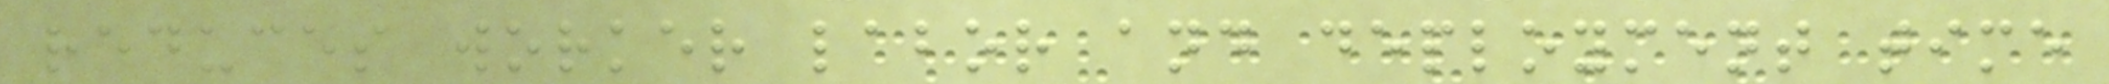reduces worker labor and deployment time
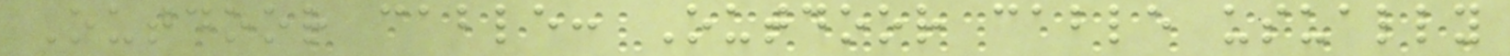Outdoor cable: Outdoor cable usually
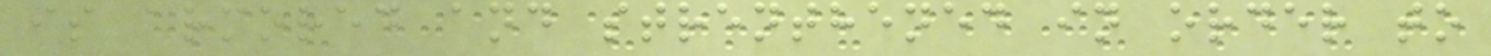is armored and strenthened in order to
